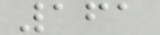161
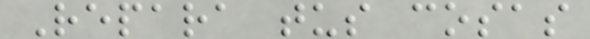Repara tus cosas
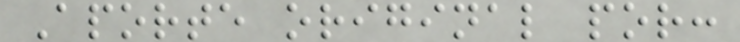Aporte original por:
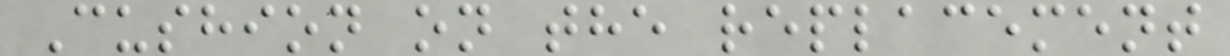Cushion on the replacement
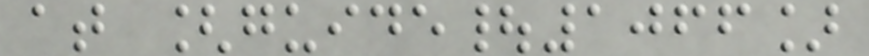at [guide|1066]
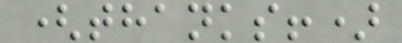(thanks!)
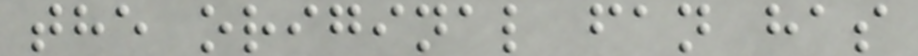the original fan has
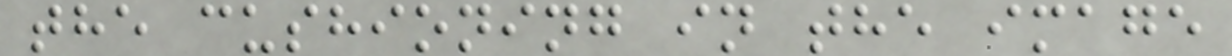the cushioning in the image
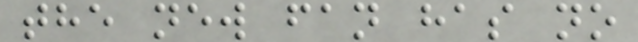the new fan has no
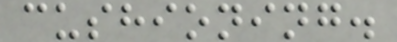cushioning.
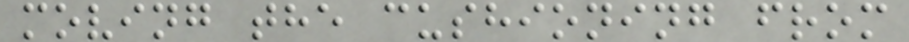moving the cushioning from
